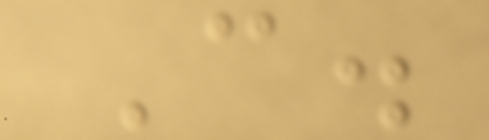C.
